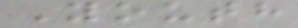Youth
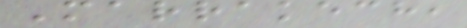Marrakech,
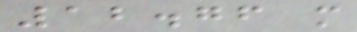12.76 m
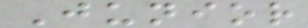Junior
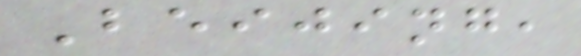Beijing,
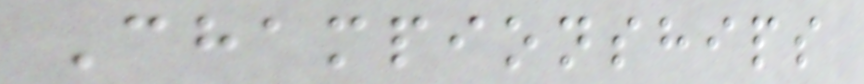Championships
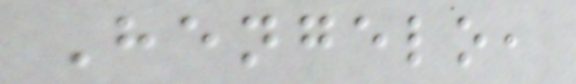Hengelo,
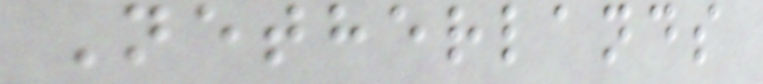Netherlands
